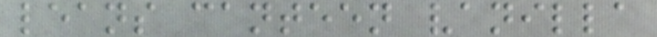leans canteen vanilla
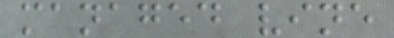managed vine
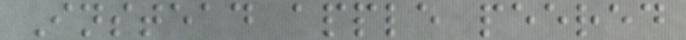Instead apple peered
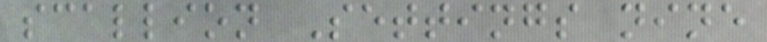scallion Settings nine
